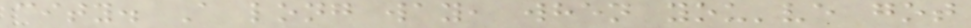city. A long way, when you've got
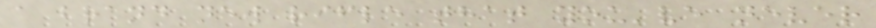a brand new rifle that you've never
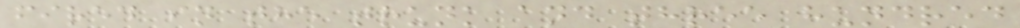fired in the trunk and three hundred
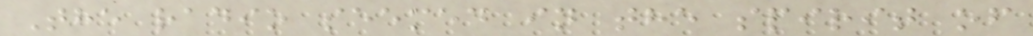The radio seemed in the spirit of
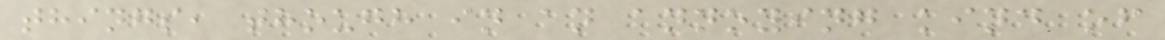things, though in an annoying kind of
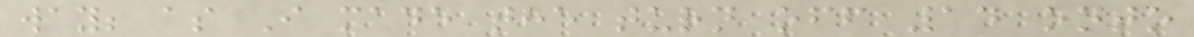way; as I made the turn off 14 onto
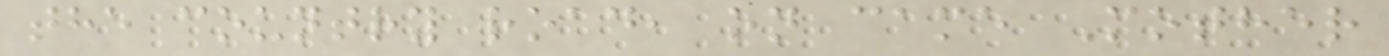the country road, on came Mother
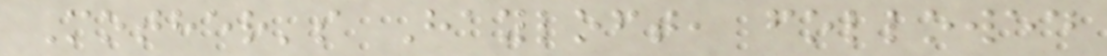Mother's Hayloft, followed
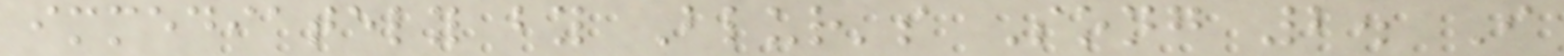immediately by Blur's Song 2. I
